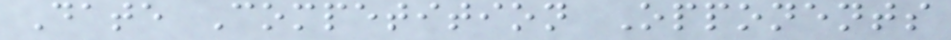Date Competition Opponents
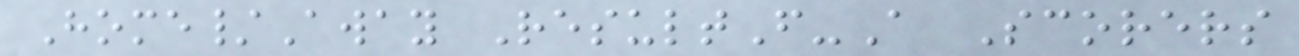Home/Away ResultF-A Scorers
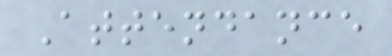Attendance
